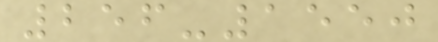256-1550
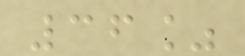36%
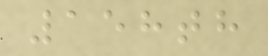158th
